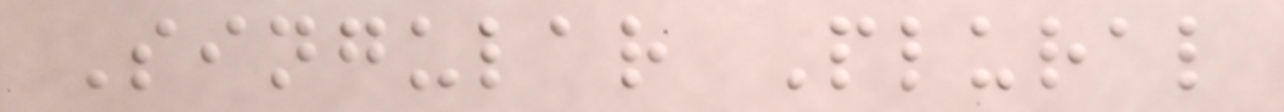Singular Plural
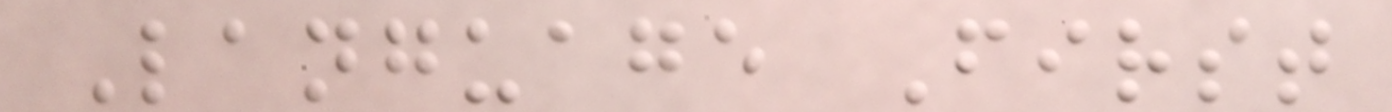Language First
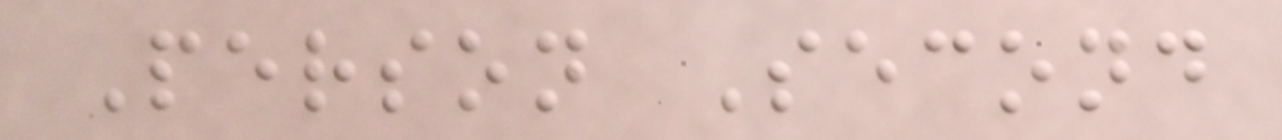Person Second
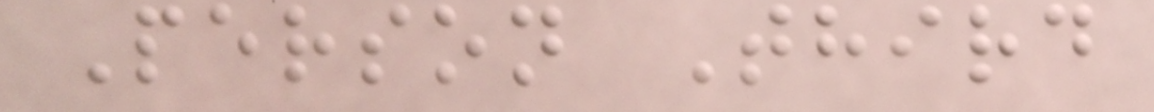Person Third
